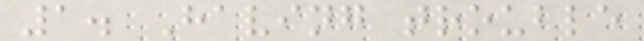1. Having trouble
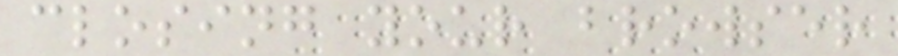closing your browser
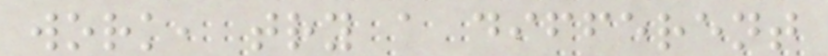work, try a different
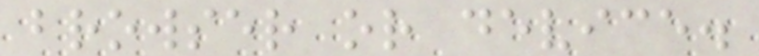browser or device.
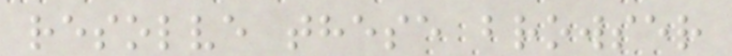resolve these browser
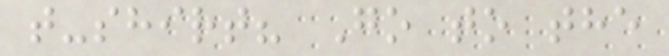t-shirt? Go to the
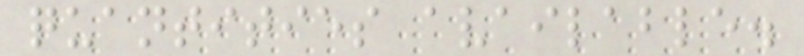quantities available.
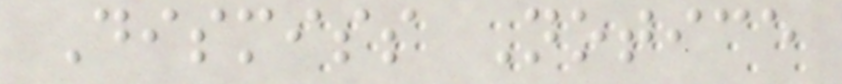Dismiss Notice
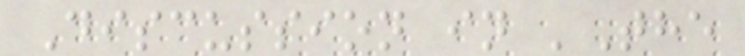Discussion in 'The
